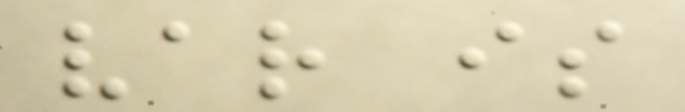var is
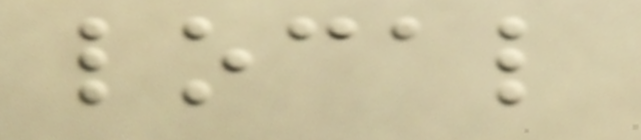local
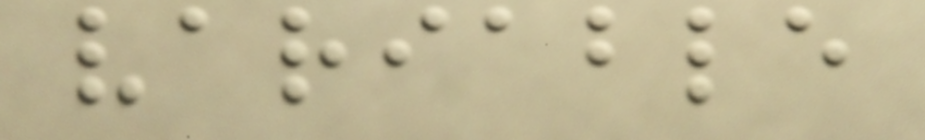variable
